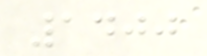1400
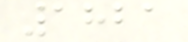1821
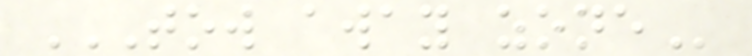TOW AWAY ZONE
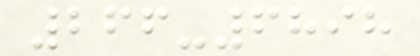266-6898
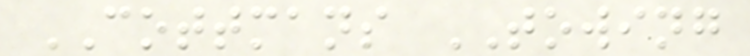COTTMANS TOWING
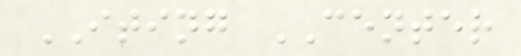ITING CENTER
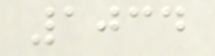1034
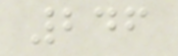246
